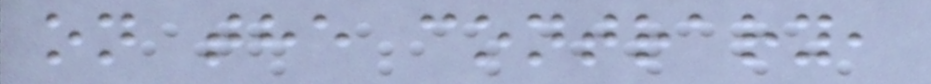on the contrary,
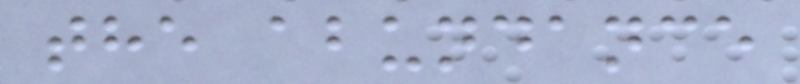the abundance
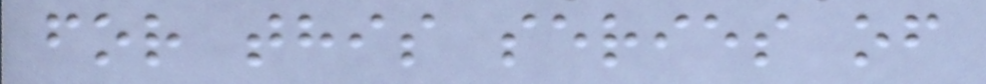for this series of
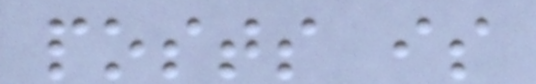posts is
